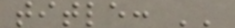title: ''
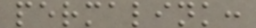permalink:
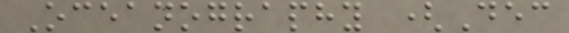Oceanography (Dec
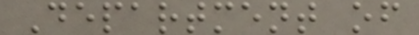Department of
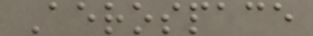Aerospace
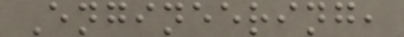Engineering,
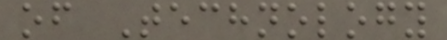of Technology
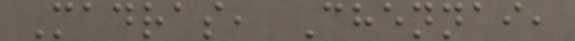Madras, Chennai,
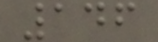146
